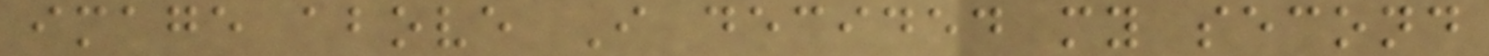image above I decided my second
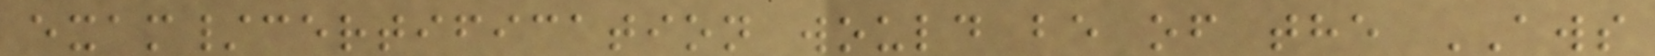exam/certification would be of the AWS
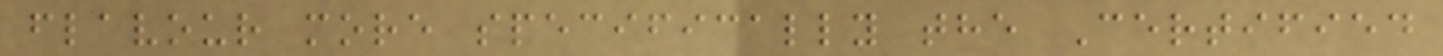flavour more specifically the Certified
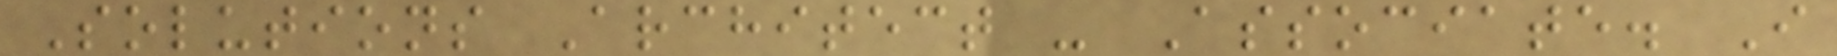Solutions Architect - Associate. I
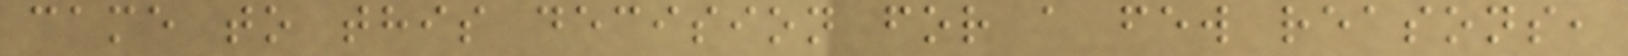came to this decision for a few reasons,
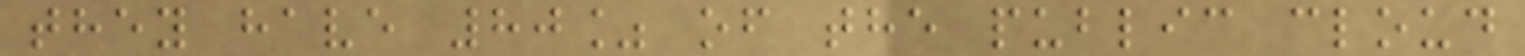they have 80% of the public cloud
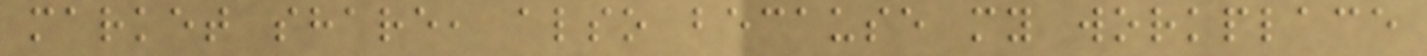market share, also because my workplace
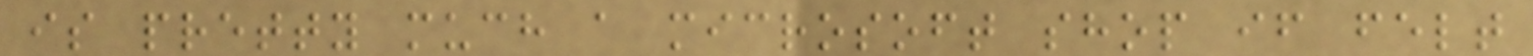is pretty much a microsoft shop if felt
